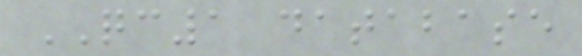QC1 database
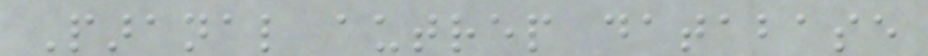Paranal autrep database
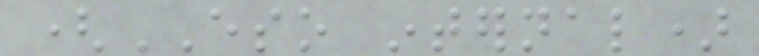(ESO internal)
